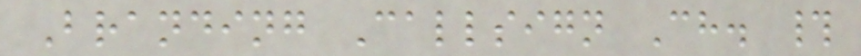Branding Callsign Ch. #
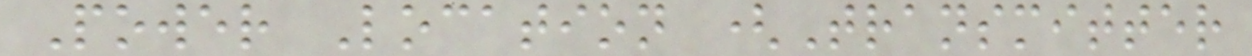Power Location (Transmitter
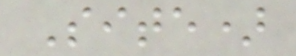Site)
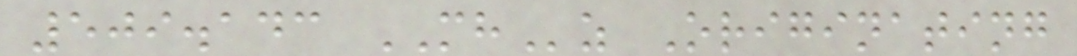509.143 MHz Originating
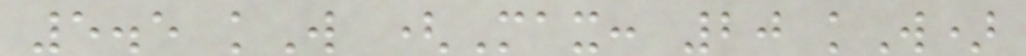5.5 kW (Max: 20 kW)
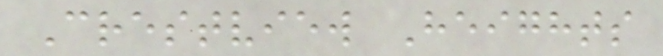Crestview Heights
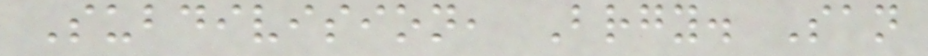Subdivision, Brgy. San
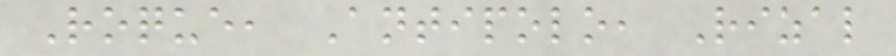Roque, Antipolo, Rizal
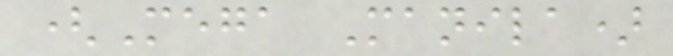(Mega Manila)
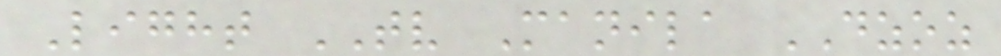Light TV Manila DZOZ
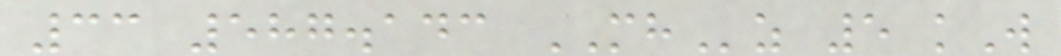33 587.143 MHz 5 kW
